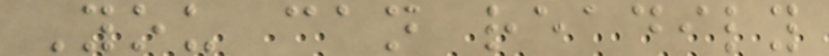You can readily
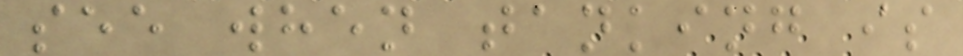see when tanking is
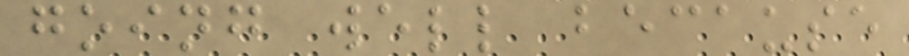going well because
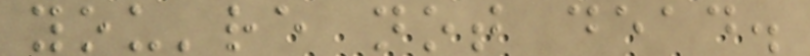you're not dead.
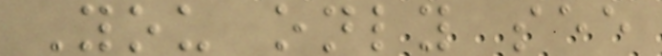You only see
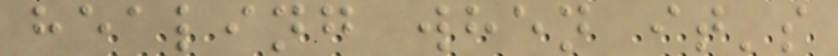healing when it's
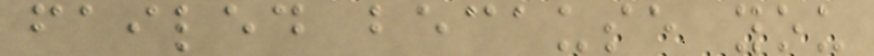failed because you
